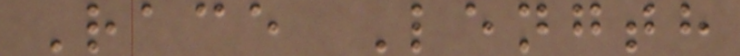Race Length
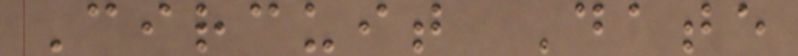Circuit Date
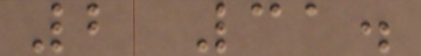2 31.
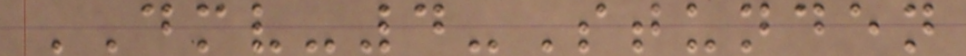DMV-4-Stunden
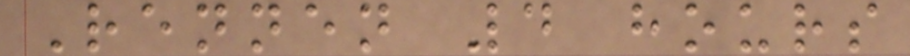Rennen 4 hours
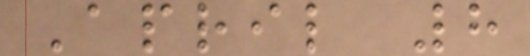April 8
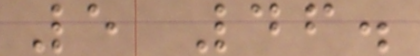5 46.
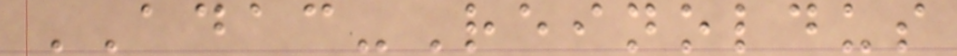ADAC-Reinoldus
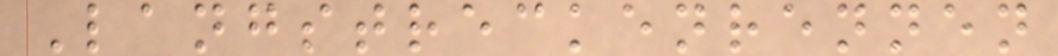Langstreckenrennen
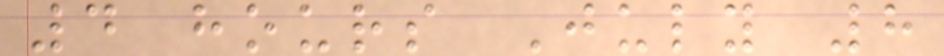4 hours July 8
